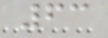63
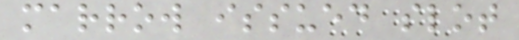marrow issued slot
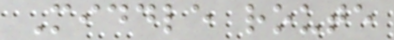Middle route
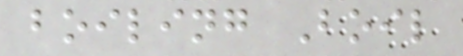boiling Boil
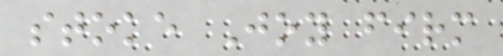stoke Joy firm
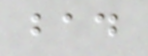bad
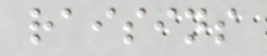raisins
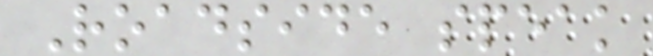Roadside speak
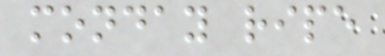monday ripe
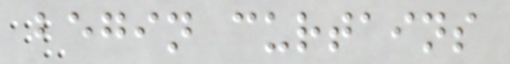begin curtains
